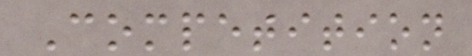Competition
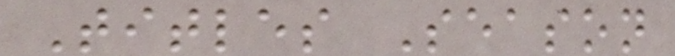Titles Season
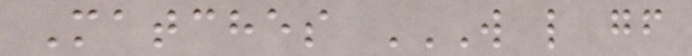Matches W L GF
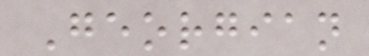Georgian
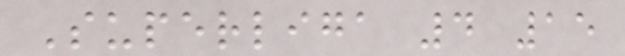Superliga 4 15
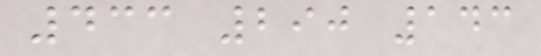433 290 143
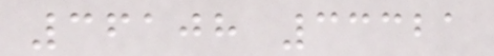36108 33321
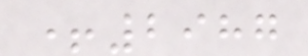+2987
